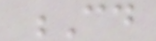Cd
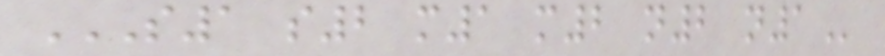S1 S2 M1 M2 N2 N1
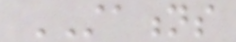STATIONS
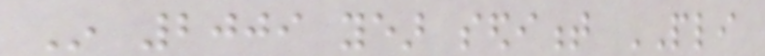In 2009 year sediment PLI
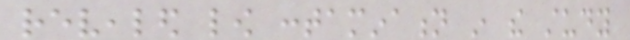revealed low contamination in the study
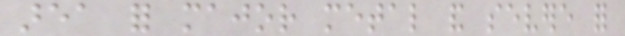area for major metal and severe for
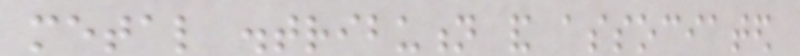metal distribution and associated
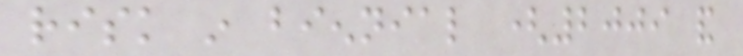risk in biennial (2009 and
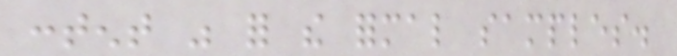content was for the formal samples.
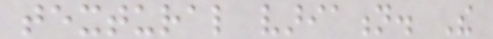textural variation. The
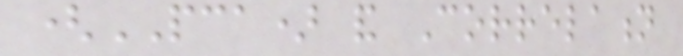(PCA) and Correlation
